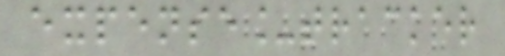expense_tracker
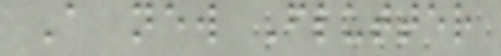A new Flutter
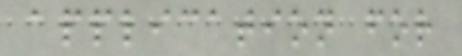application for
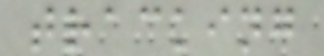tracking
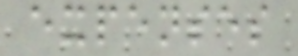expenses
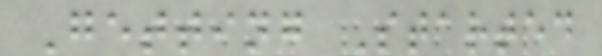Getting Started
